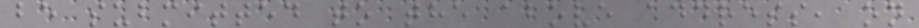be submitted to the above address, on
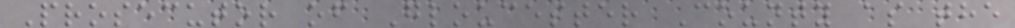Prosecutor of Gloucester County as the
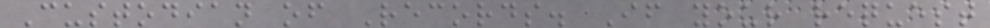Custodian of Records. If your request
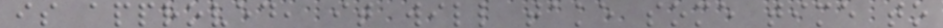is approved, it will take some time to
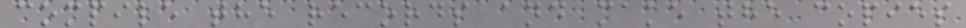compile the records and make the copies
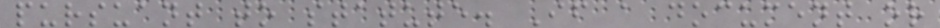pursuant to statute. If a document or
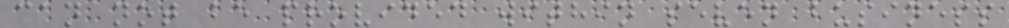can not be provided within seven business
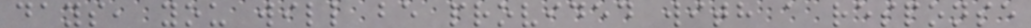days, you will be provided with a response
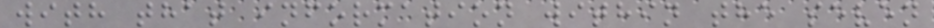with that information within the seven
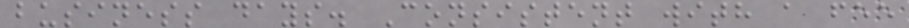business days. Consistent with a fee
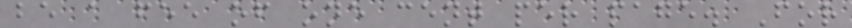be a fee of one cent per page. For
